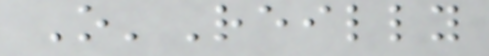O'Reilly
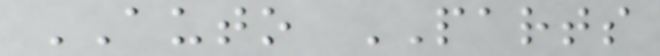AUTO PARTS
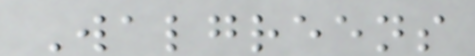Walgreens
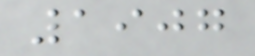1907
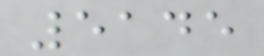5145
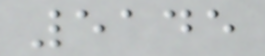5145
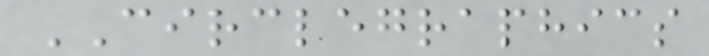CIRCLEGRAPHICS
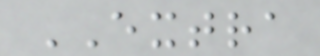EXTRA
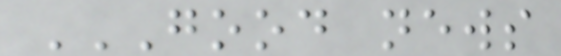GOOD NEWS
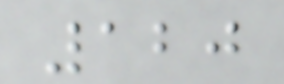120
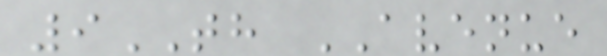9TH AVENUE
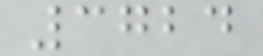3724
